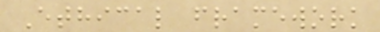Ethical framework
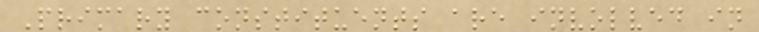Primary constituents are involved in
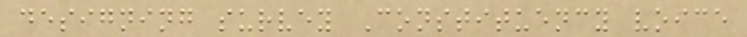designing survey Constituency voice
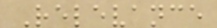Relevance
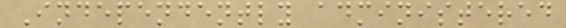Independently administered
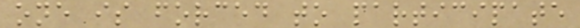one is forced to participate
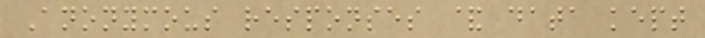Anonymous responses & data kept
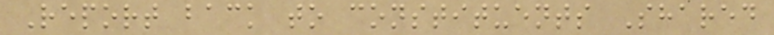Report back to constituents Shared
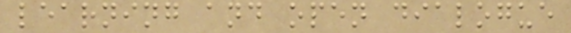learning and open dialogue
